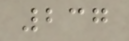237
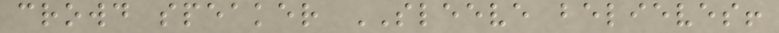crowd speaker SLEEVE believes!
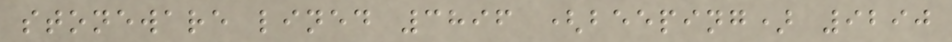stoneware lined 3896 (beeping) 9290
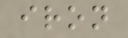iron
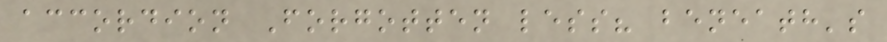accordion Forgotten less? beneath's
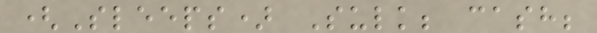(Sleeps) Sulk; cash;
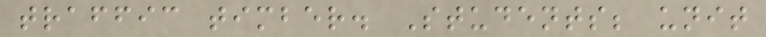traffic timber. Students; unit
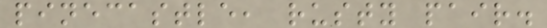pinecastle, rusty pair.
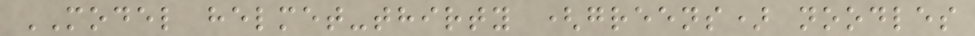MODEL helmet-thirty (greens) noodles
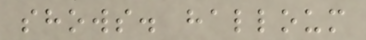shows. halloum
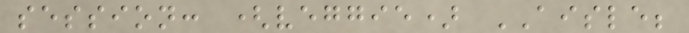session: (veggie) AISLE;
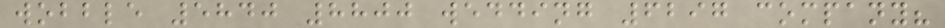wobble 5840 8800 wedding 6297 company?
